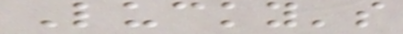Lucky's
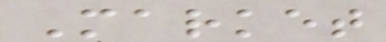Market
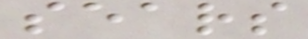sears
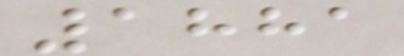1881
